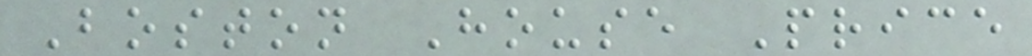Boston House Price
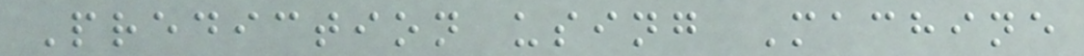Prediction using Machine
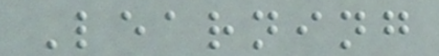Learning
